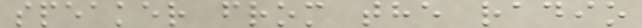speaker from the radio
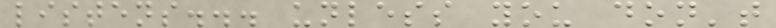listens... unless you don't
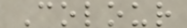Colour
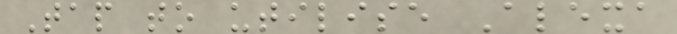Tap to utilise Alexa
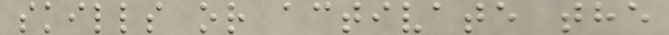skills or activate the
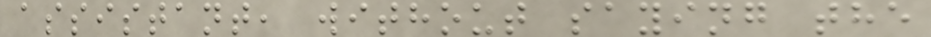assistant, without saying the
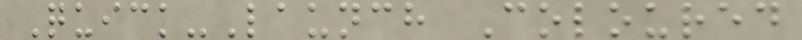Quick-Launch Coloured
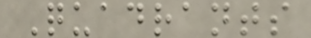Quadrants
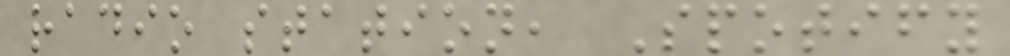radio station, Spotify
